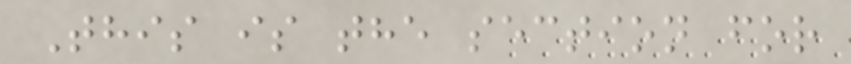This is the section for
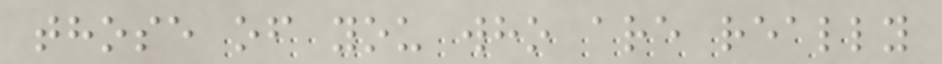those of you who are really
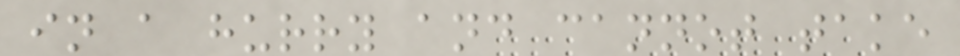in a hurry and cannot take
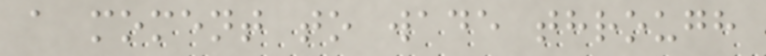a moment to wade through
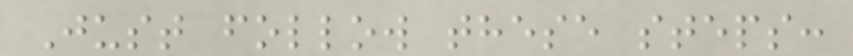Just follow these steps:
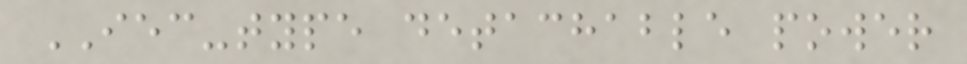IEC-type detachable power
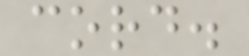cord.
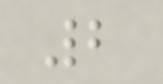2
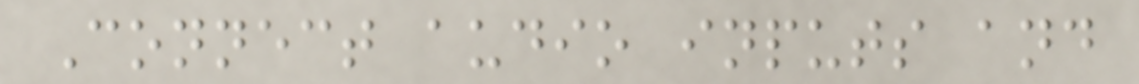Connect audio inputs and
